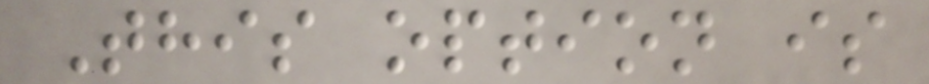This option is
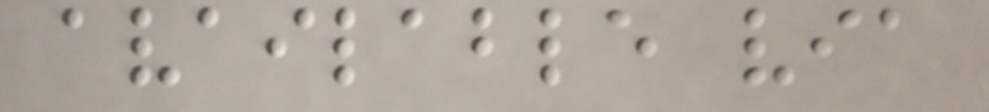available via
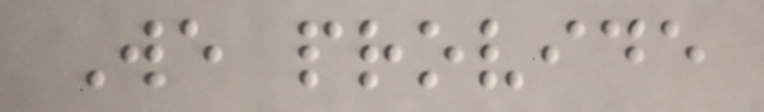We provide
